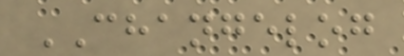CHANGELOG
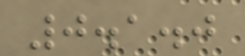0.1.0
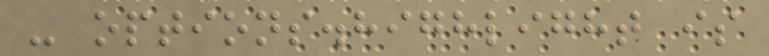- options.highlight is
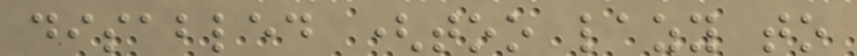disabled (too lazy to
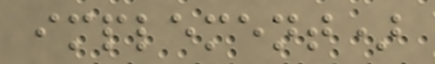implement)
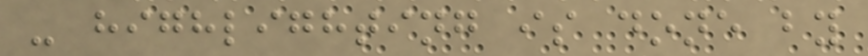- highlighting is done by
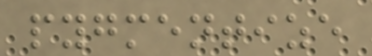pygmentize
